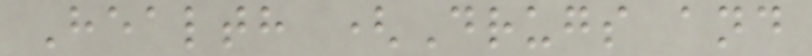Health (Drugs and
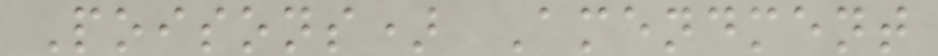Poisons) Amendment
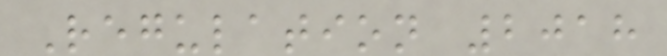Regulation 2018
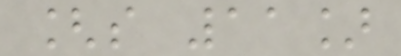[s 11]
